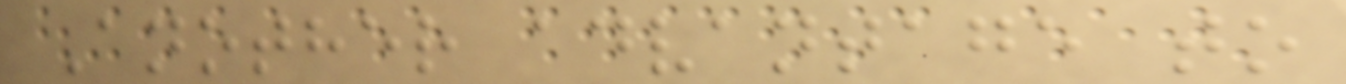Another advantage to
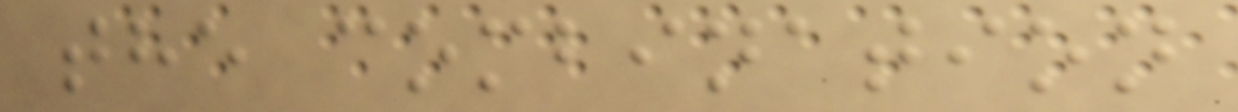the combination
